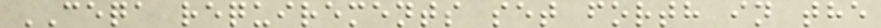CEQA requirements set forth in the
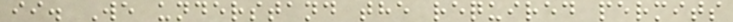ii. We understand the required permits
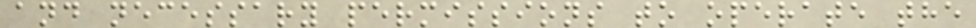and necessary permissions to operate the
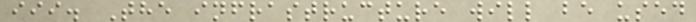iii. The infrastructure will be used
